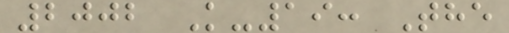2002 K-19: The
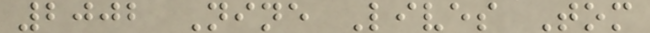2002 Nine Lives Tom
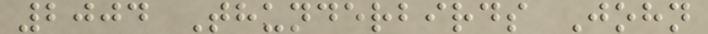2004 Thunderbirds John
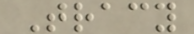Tracy
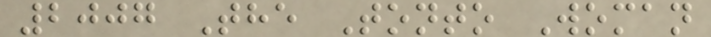2007 The Tonto Woman
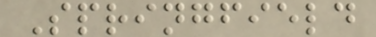Springfield
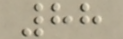88
